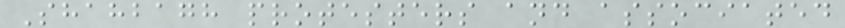Shahbagh protesters and associated
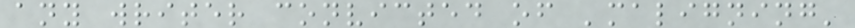any writer convicted of 'maligning'
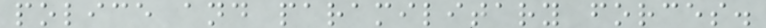police and paramilitary forces.
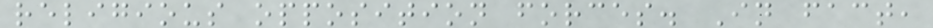religious opposition forces. In fact,
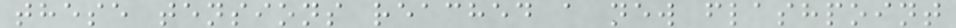these tensions reached a new flashpoint
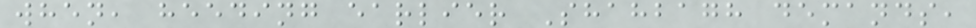when, heeding earlier Shahbagh demands,
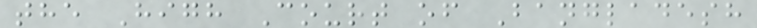the High Court of Bangladesh
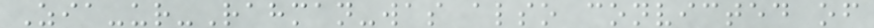Zia-ur-Rahman-was also convicted of
